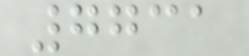7731
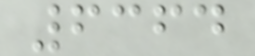6364
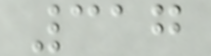317
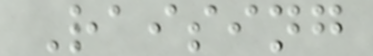Raising
